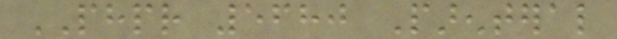PHPR 5680 Parenteral
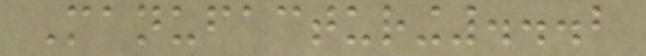Manufacturing...2
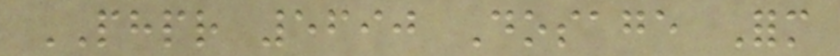PHPR 5690 Dosage Form
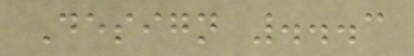Design ...3
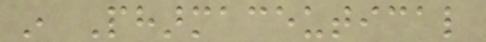in Pharmaceutical
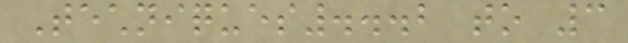Techniques...2 to 3
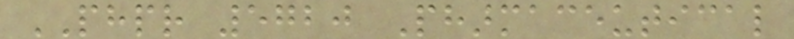PHPR 5720 Pharmaceutical
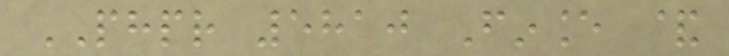PHPR 5810 Finance &
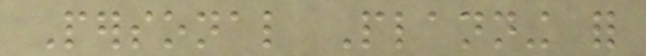Personal Planning for
